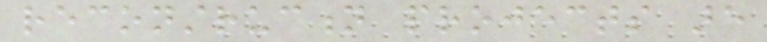reconstruction projects are
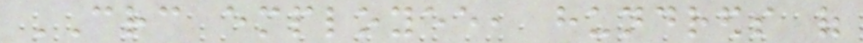CRC employee, hundreds of
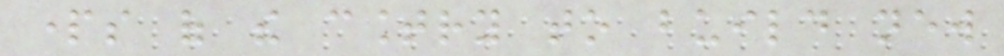parts of the country to build new
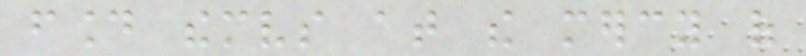found themselves at the mercy of
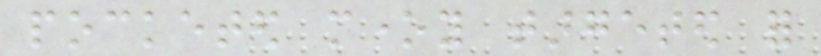pocketed money targeted for
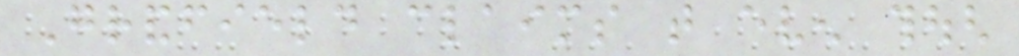Grandfield claims that even though
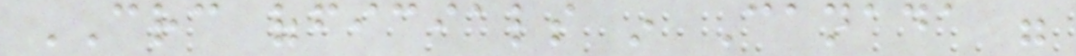CRC officials in Canada were
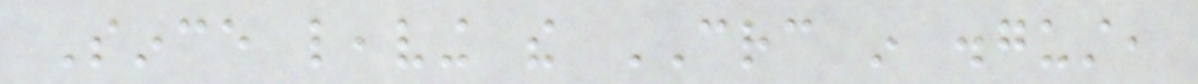Since leaving the CRC in disgust,
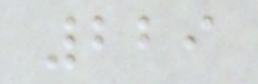229
